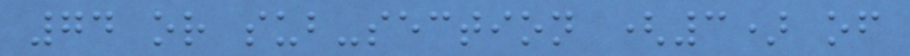74 or sub-section (3) of
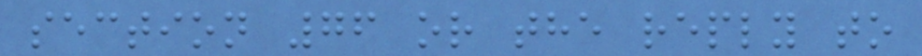section 76 or the reply to
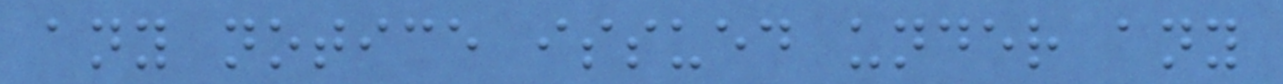any notice issued under any
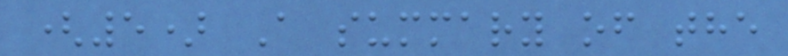(5) A summary of the
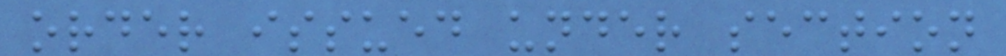order issued under section
